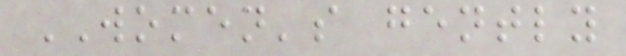WOMEN's gently
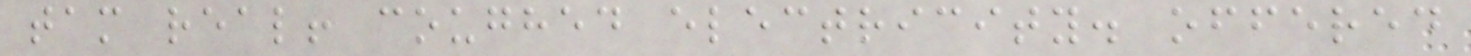tam real! coughed electricity. offered
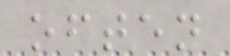often
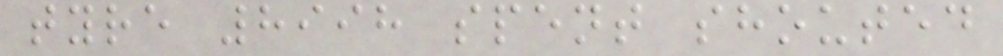tyre 8998 spent shouted
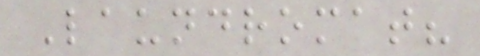Laundromat?
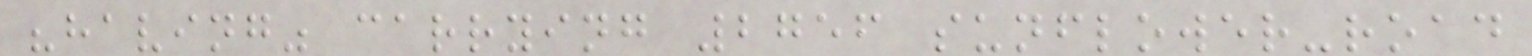"having" carrying 2756 sunflower-road
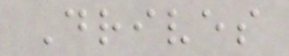Drives
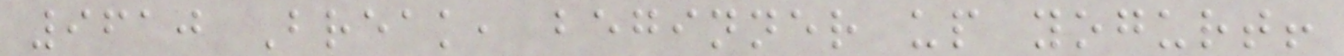9610 Break, beginner up yogurt!
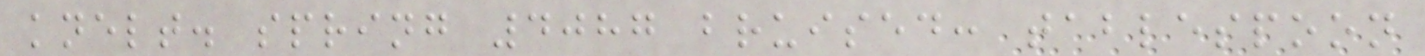knelt. spring 4087 bruised: tablespoon
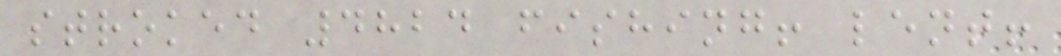stroked 4824 fishing! lent!
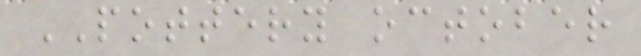POTTERY october
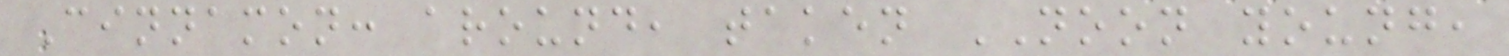Cinnamon: around, taken NOON young,
